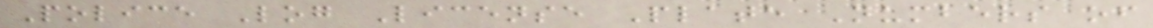Police Log License Plate Numbers of
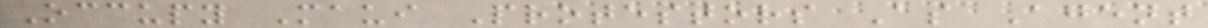Occupy Maui Protestors As Agent
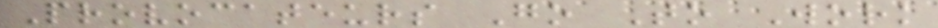Provocateurs Go To Work
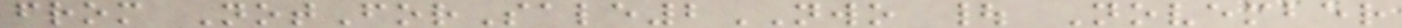from NotForSale2NWO | November
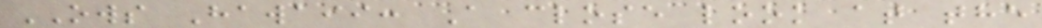OWS Hawaii: A close look at the
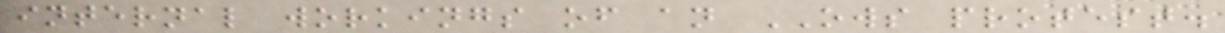internal workings of an OWS protest.
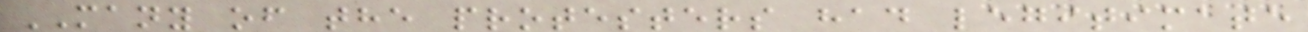MANY of the protesters had legitimate
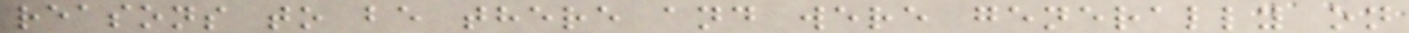reasons to be there and were generally on
